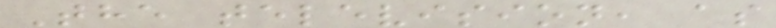The television, as
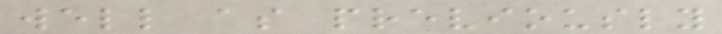well as previously
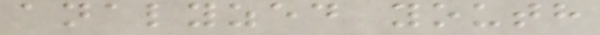analyzed youth
